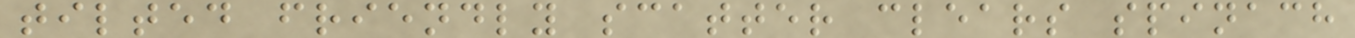tilted friendly scatter clears spinach
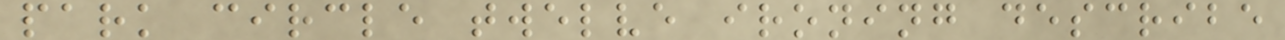park circle twelve ironing describe
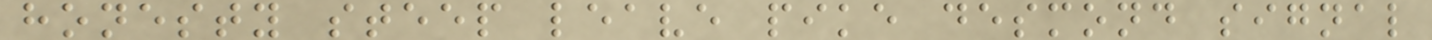honesty steep leave pike desmond signal
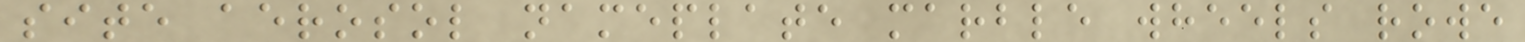site aerosol nameplate marble wheels rowe
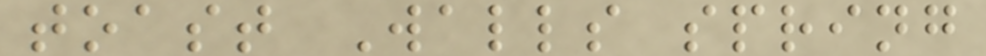toast Walls spring
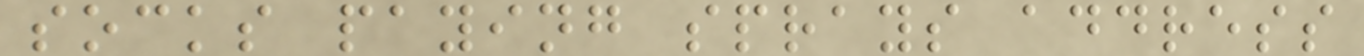socks paying sprays address
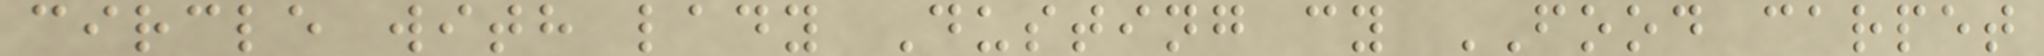circle with lady Dusting cy FOOD carpet
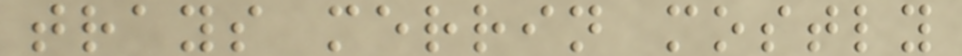trays merrin mostly
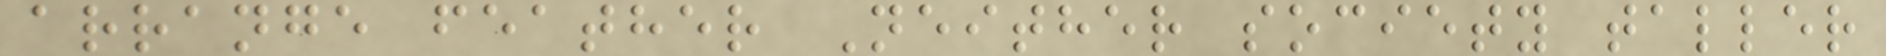arrange feather Neither society taller
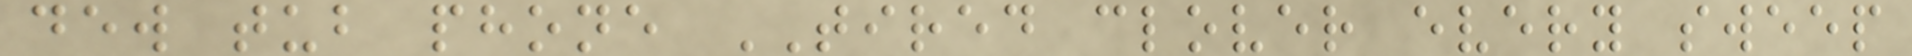dew tub phone TIRED clover every sweep
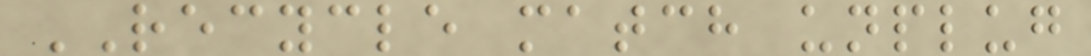RECYCLE match unplug
